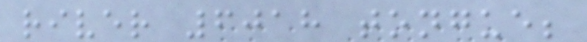river 6018 tongue;
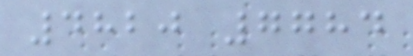4820 7784
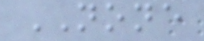NONE
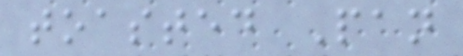toasted Pan
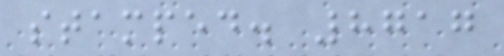stamped. 8717
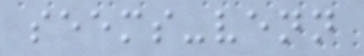seems-venn
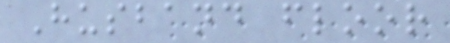Husband floor
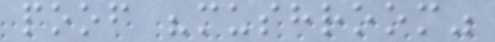poof "mushroom"
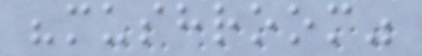"mushroom"
